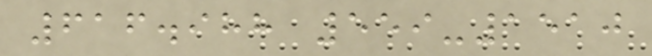616.988 559-1510
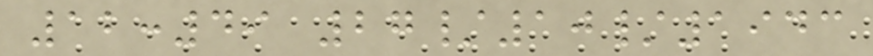12:49 27/10/1943
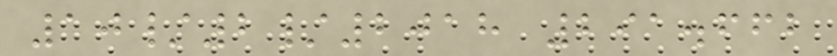10/2/2018 291.662
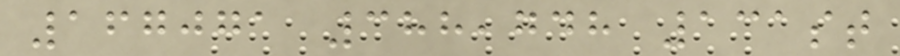167071 388,748 131st
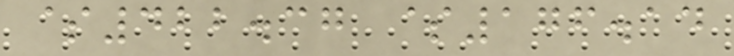$422.37 $176.14
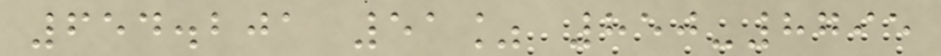654.201 51% 850-8795
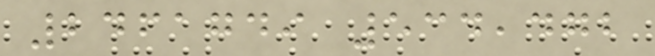2461749 534,472
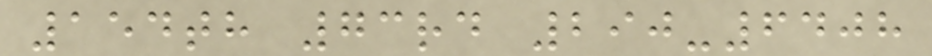154th 73rd 290-6408
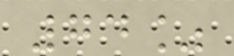74%
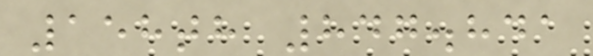158th 847.841
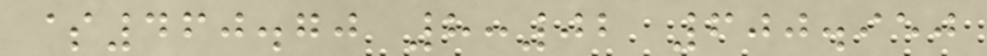$460.70 8:02 600.950
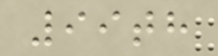99th
